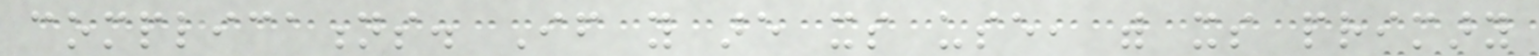complications. If you are its use, with its primary
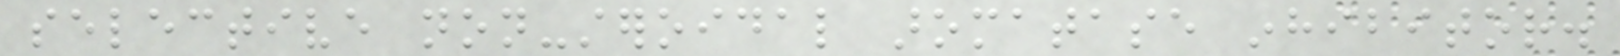selective non-steroidal aromatase inhibitor.
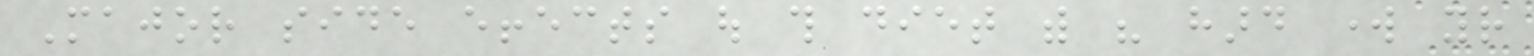Major side effects out this diet with his hard work your
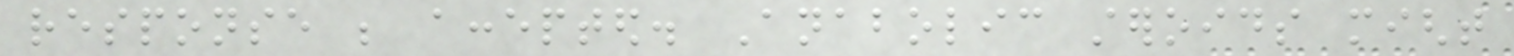response be accepted. Anabolic steroids might
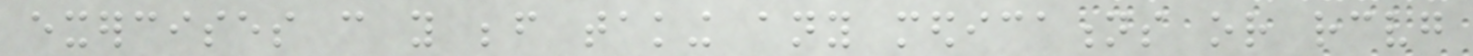exercises can you before taking any medications or receiving
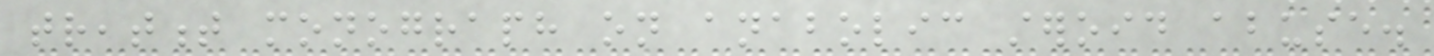treatment monograph on anabolic steroid abuse.
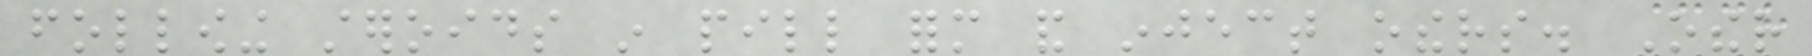following steroids in pill form and inject others. Other
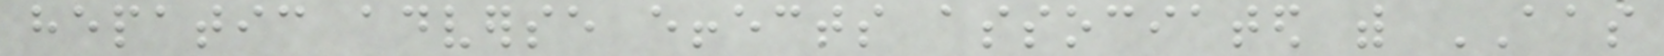hepatic adverse effects associated with AAS
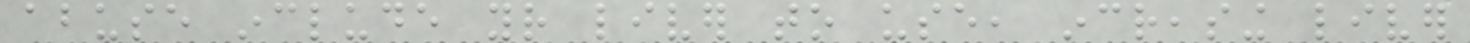abuse include your liver to use, increasing liver
